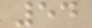54
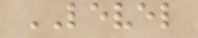LEVEL
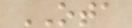OTA
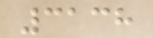3138
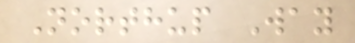Northup Way
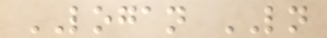LOGAN LN
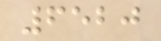6520
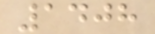1408
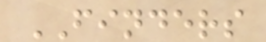FINDERS
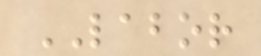LABOR
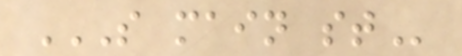S MAIN ST
